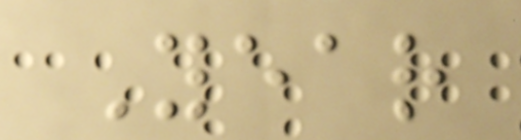Year
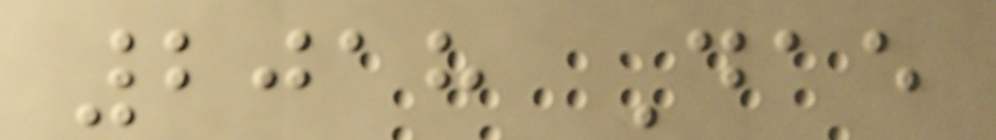2018 Dae
